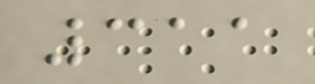311
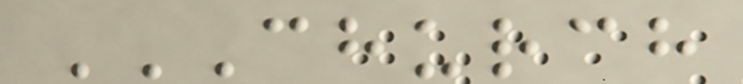CHURCH
